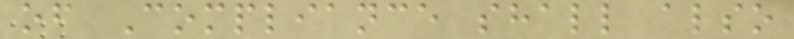of Compliance shall also
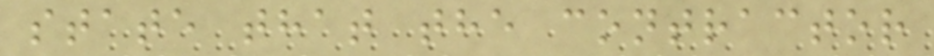state that the contractor
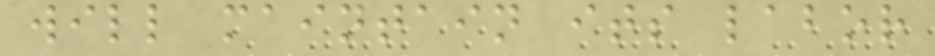will maintain its labor
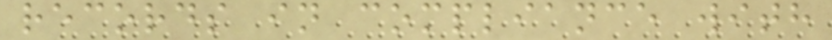records in compliance with
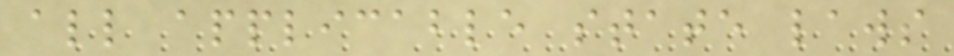all applicable state laws
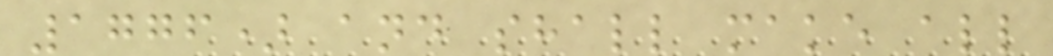1776) and shall make all
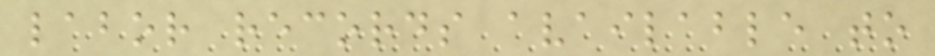labor records available to
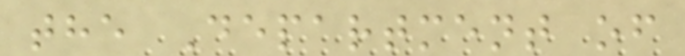the Department of
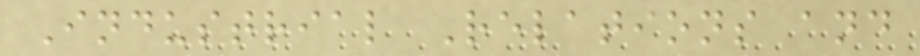Industrial Relations and
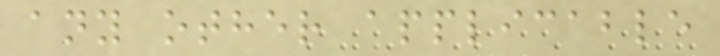any other applicable
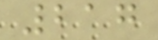217
